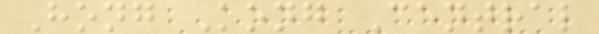Hong Kong Central
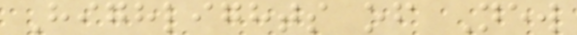Highlights of New
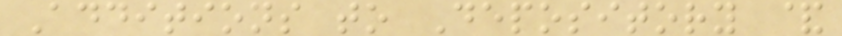Additions to Depository &
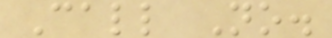Call No.
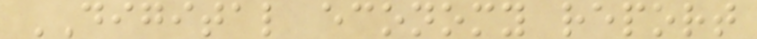DIGITAL economy report
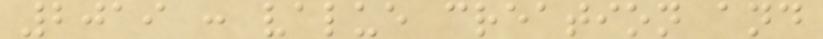2019 : value creation and
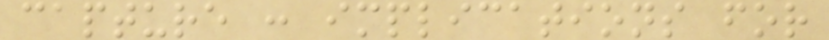capture : implications for
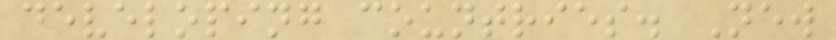developing countries. New
